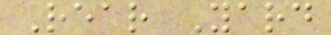Rear Yard
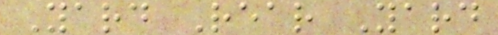Yard Rear Yard
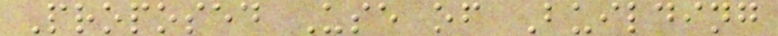Proposed Use of Building
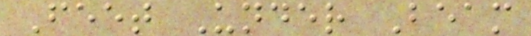Feet Under Beam
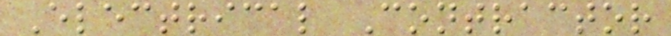Electrical Contractor
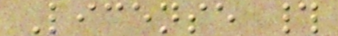License #
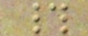#
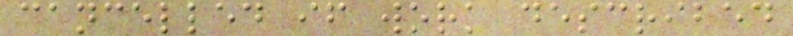cancelled if work described
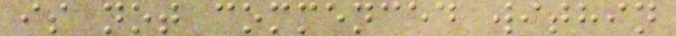is not commenced within
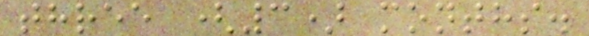three (3) months.
